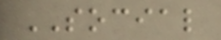SOCIAL
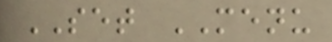SET MENU
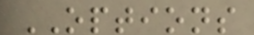OPTIONS
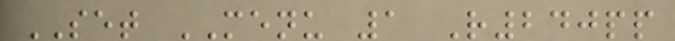SET MENU 1 R240pp
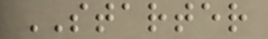STARTER
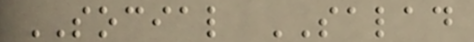SOCIAL SALAD
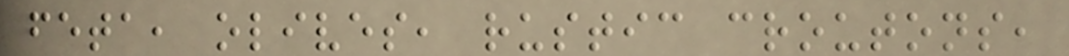feta, olives, rustic croutons,
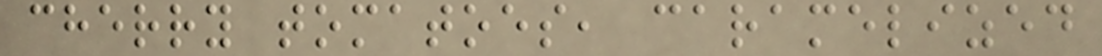cherry tomatoes, caramelized
